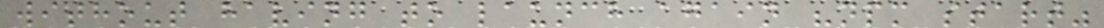without having to launch again "npm start"
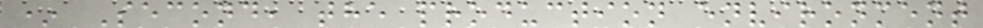* Second, the production environment
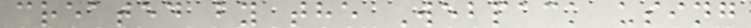created by the Webpack using
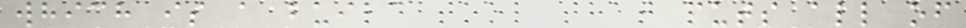which is a build tool that puts all of
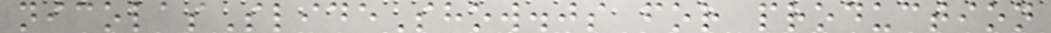nicolasSlideShow.js for production
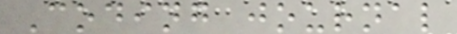Coding journal
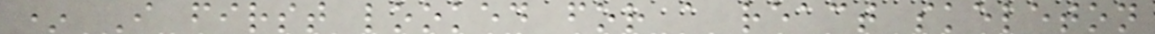* I first looked for a react skeleton
